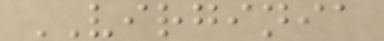VIRGINIA
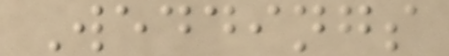Weddings
